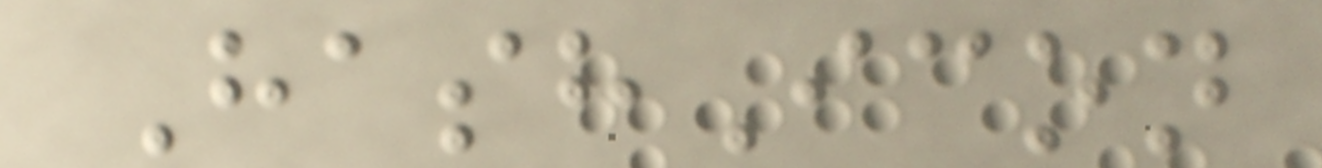HashIcon
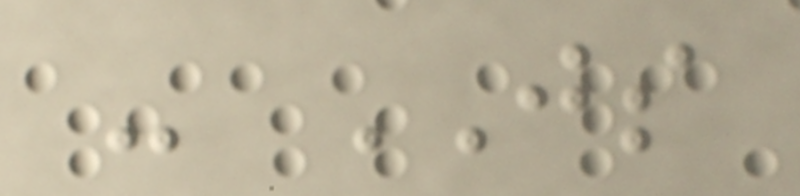- JS
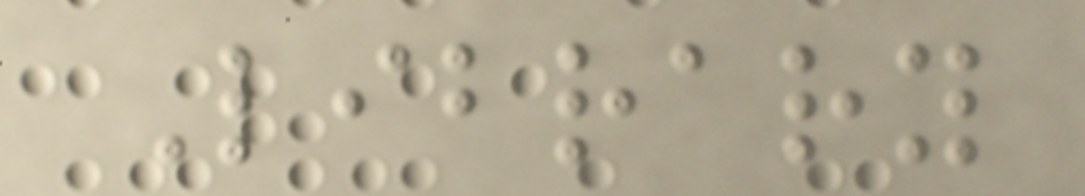Library
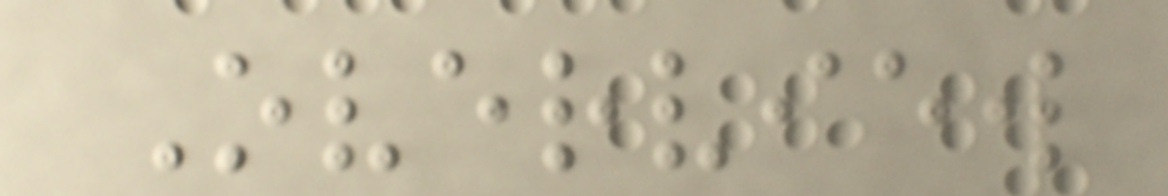Overview
